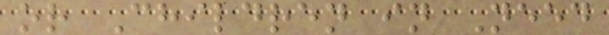or Children in Need
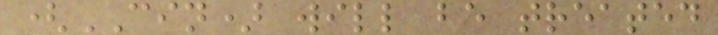(CIN) will be treated
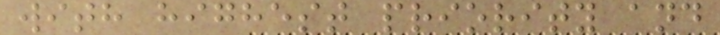with highest priority and
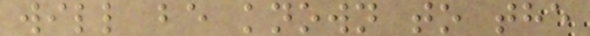will be known to the
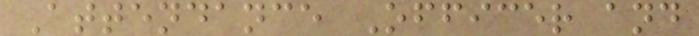Attendance Officer and
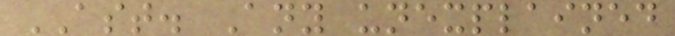AST. Any unexplained
